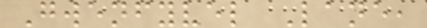Gwenfyvel Lane,
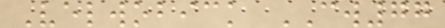Velwobick CW77
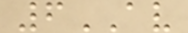6AV
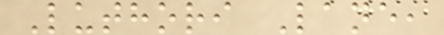Luthori Lane,
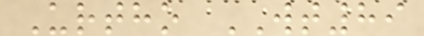Urtho WT89
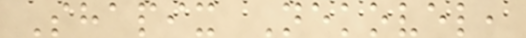Shapix Nekovel,
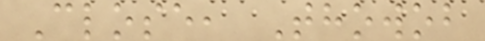Close, Thowob
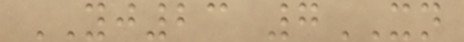YJ23 7XN
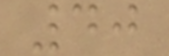40
